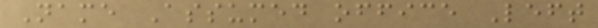Name Assumed office Left
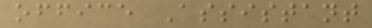office Assistant
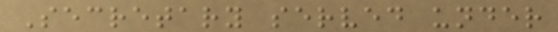Secretary served under
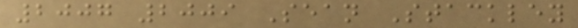2007 2009 Sean Stackley
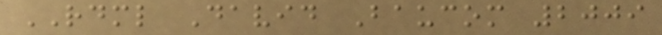RDML David Baucom 2009
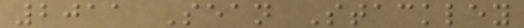2011 Sean Stackley
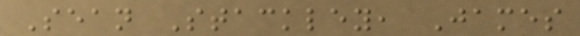Sean Stackley, James
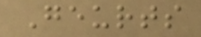Geurts
